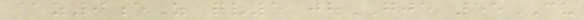@z0eZ qv5 jhGJE 55CU
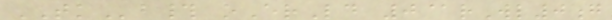TKb# oErLd 0@rWl0g
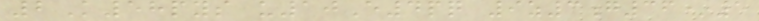2K58pys u10E4pq 9z3g36*5
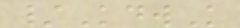/KdwK
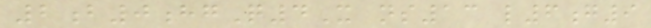2b0hgQ4X ns13 l6g9
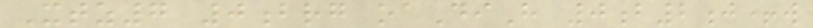Xtz7 0brg oaDiH 0b2j+w
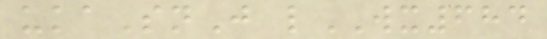ukaSnJ lWX684
